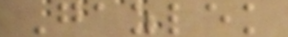Gazlek
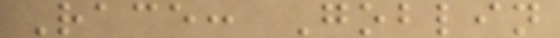Race: Goblin
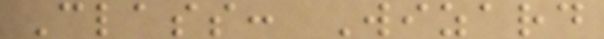Class: Wizard
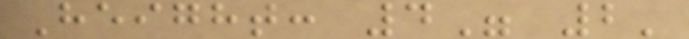Height: 4" 2'
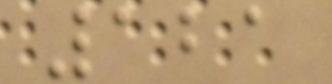121
